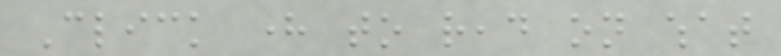Click here to read on what
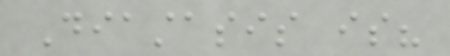Diastasis is?
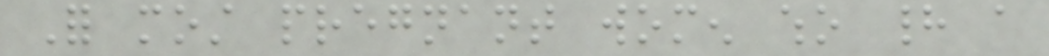For most pregnant women who had a
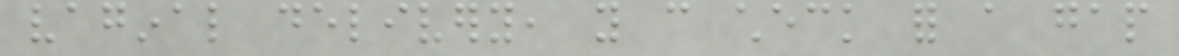vaginal delivery, you can check for a gap
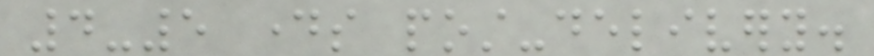4-5 days post-delivery.
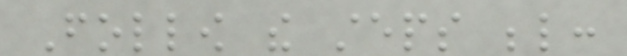Follow the steps below:
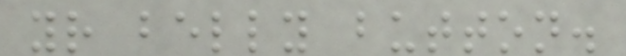your belly button.
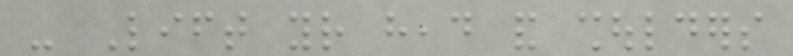- Lift your head and shoulders
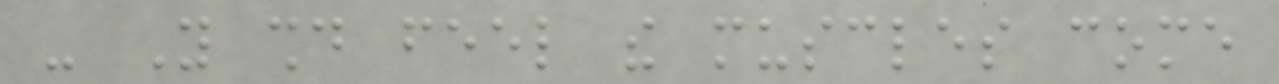- You should feel the muscles come
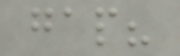gap?
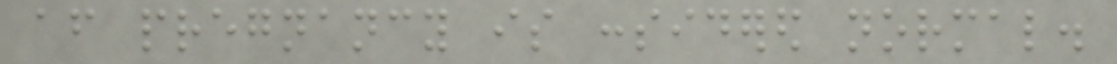after pregnancy is considered normal.
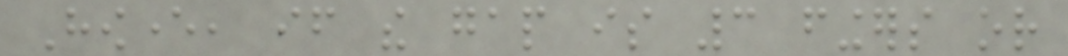However, if the gap is 3 fingers or
